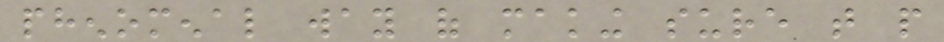phenomenal way of making sure that people
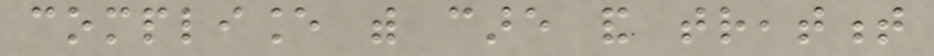compliance with care and treatment
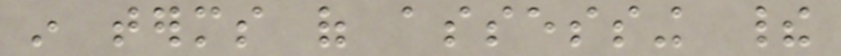in terms of assessing their
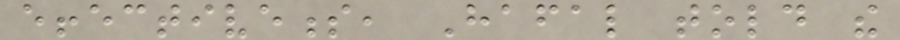effectiveness, Hafal told the
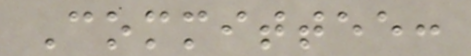Committee:
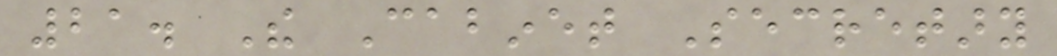21. The Cabinet Secretary
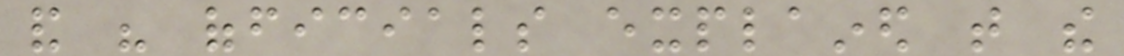and his officials explained that the
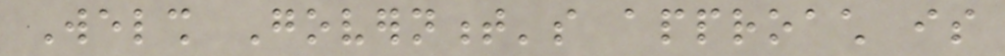Welsh Government's approach is
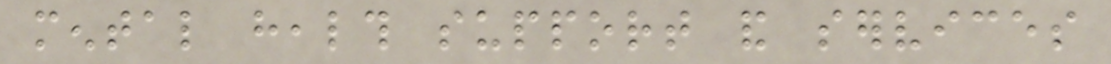mental health support and services
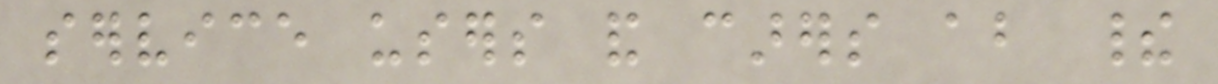service users and carers about their
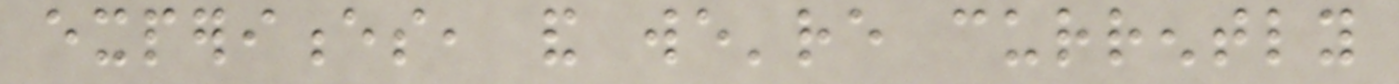experiences, and we're currently
